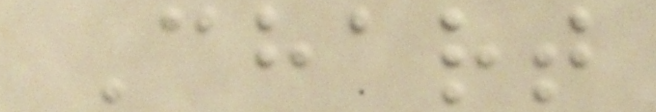Chart
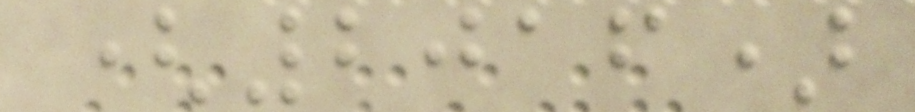(2016)
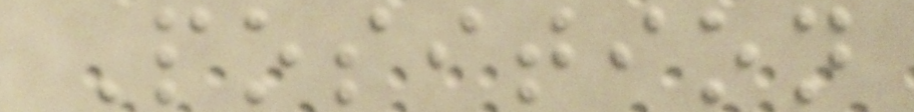Position
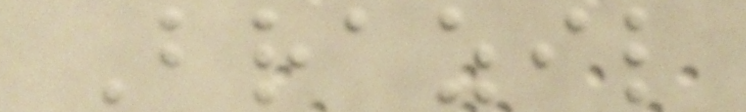Brazil
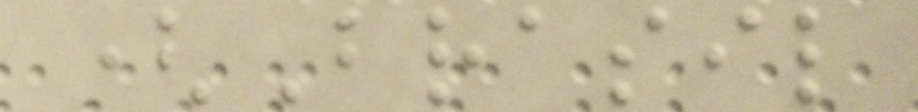(Brasil
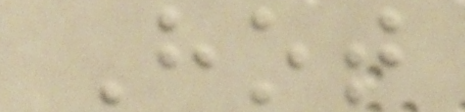Hot
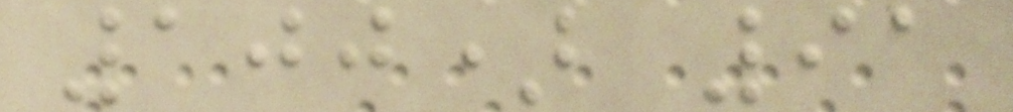100) 91
